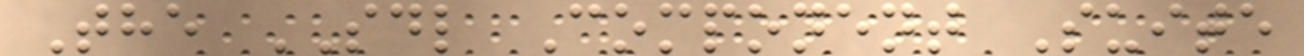The SDL Component Suite
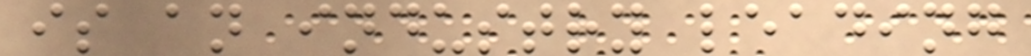is an industry leading
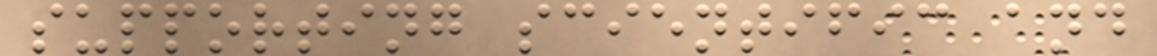supporting scientific and
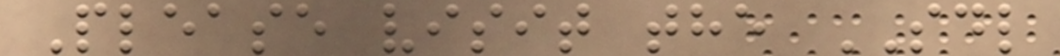Please visit the SDL
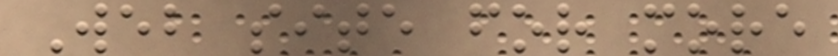Web site for more
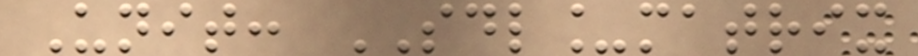Unit: SDL_matrix
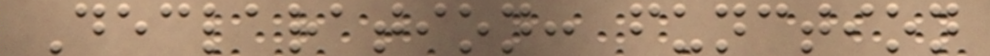Declaration: function
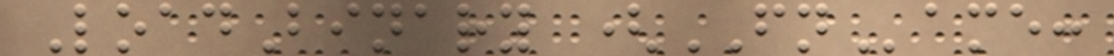LoadBinary (FName:
